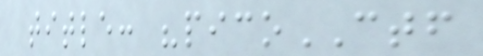title: "picoCTF
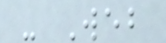- Web
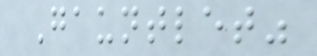Gauntlet"
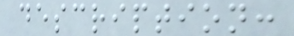description:
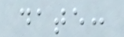date:
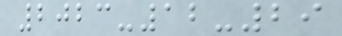2023-12-29
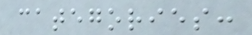categories:
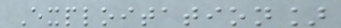Exploitation]
